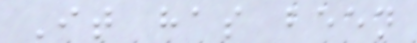It has been
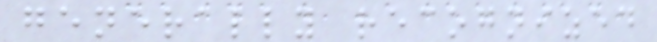generally recognized
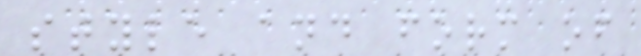style and form of
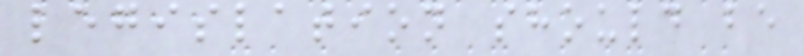legislation should be
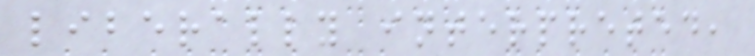liberally interpreted,
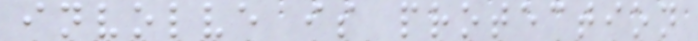involve is protection
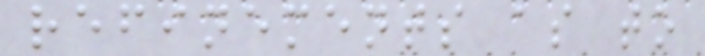refinements as to
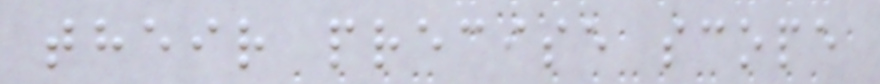their precise scope
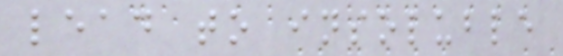lead to insoluble
